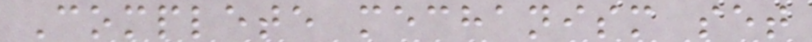Complete mechanism set
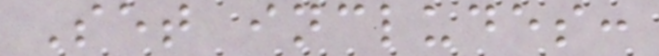Set includes:
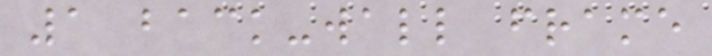1 back-wall frame
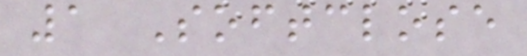1 Softclose
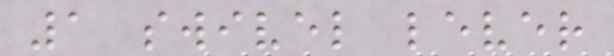1 swivel lever
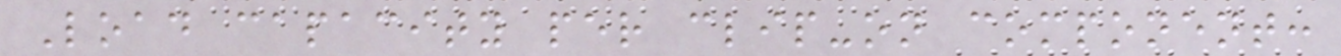Load capacity per clip-on component:
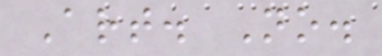Art. No.
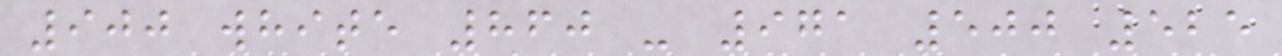900 white 860 - 971 500 525
